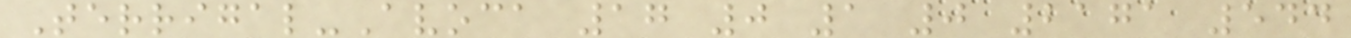Terrigal-Avoca 17 0 1 0 2171 544
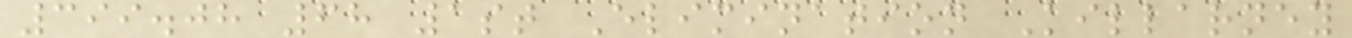399.08 68 1st Elimination Killarney
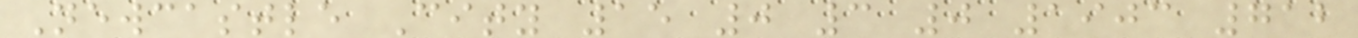Newcastle City 15 0 3 0 1903 712
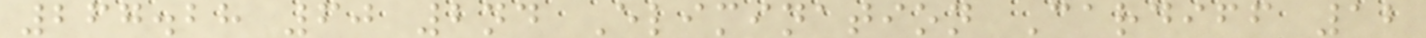267.28 60 2nd Elimination Cardiff 12
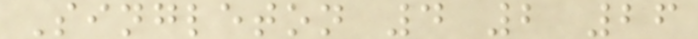Singleton 4 2 26
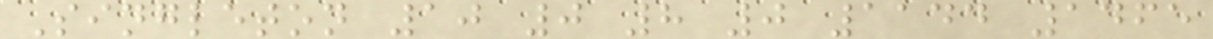Singleton 10 0 8 0 1144 1465
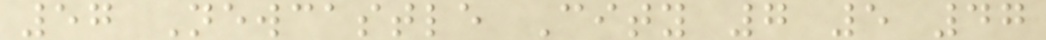57 Newcastle City 7 5 47
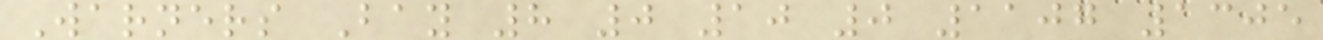Warners Bay 8 0 10 0 1107 1305
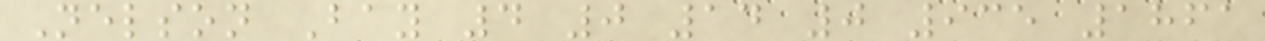Nelson Bay 4 0 14 0 935 1861
